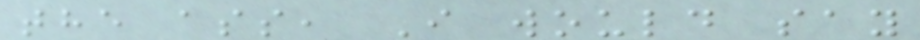the ass, I would say
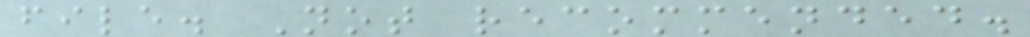file. Not recommended.
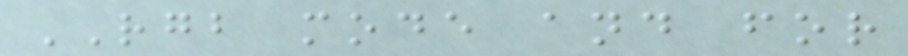RGB mode and for
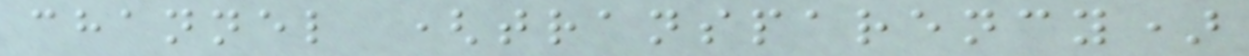channel (transparency)
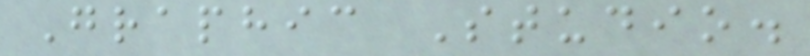Graphic Studio.
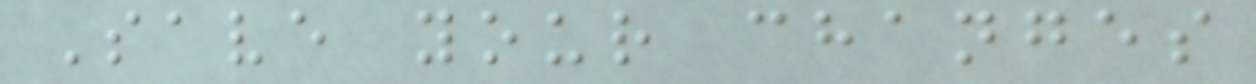Save your changes
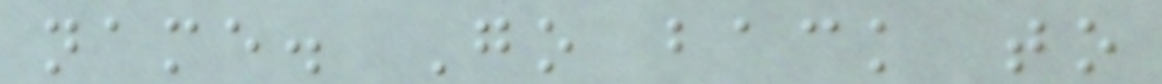name. Go back to
